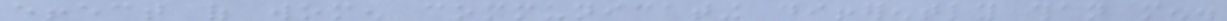effect of women communicating differently than men.
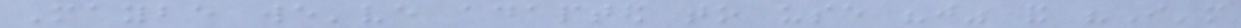Maybe we've adapted to use "just" and "I'm
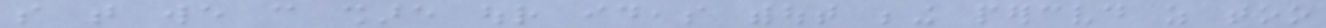so that we can share our ideas without being perceived as too
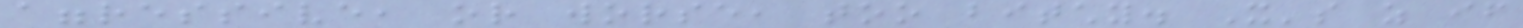aggressive, or worse, too bitchy. It's as if
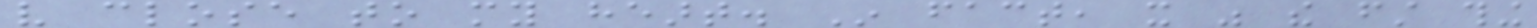very close to my heart. In fact, it was the first thing
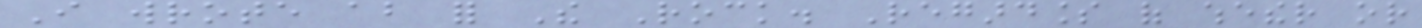I wrote about for The Rock. Regardless of whether or
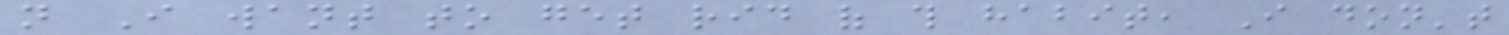not I want to get rid of this habit, I don't
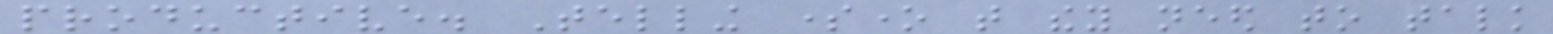productive. Telling someone that they need to talk
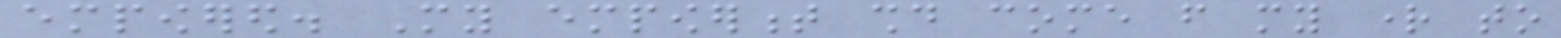empowered. My empowerment should come from my right to
